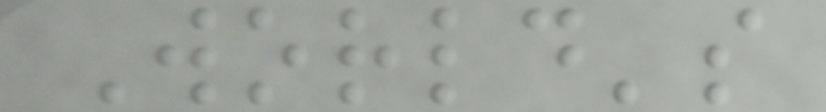World's
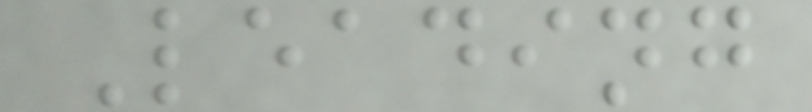Leading
